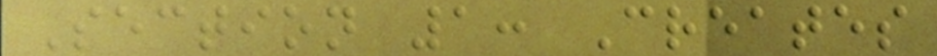Section 1: Creates
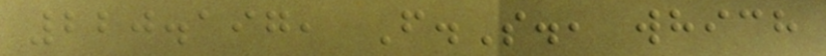220.197, F.S., which
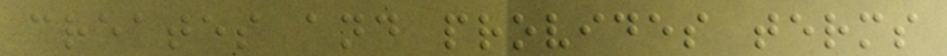creates and provides terms
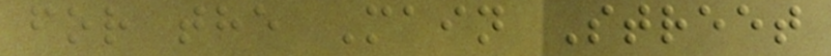for the Main Street
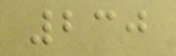230
